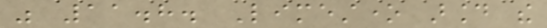was 11.8. Limestone around the
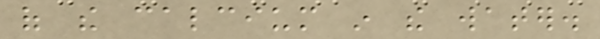of the calcium in the water.
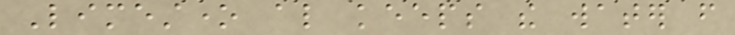Limestone also keeps the water from
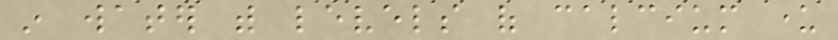in water with levels of calcium under
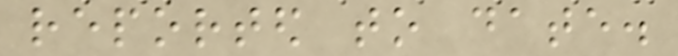reported to date.
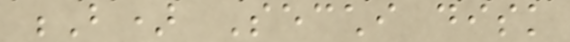B) Secchi disk
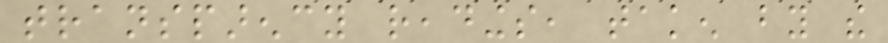transparency readings, taken by the
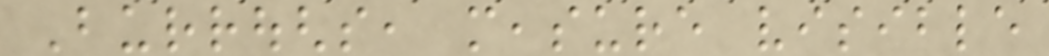Burroughs, measure visible
